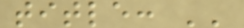title: ''
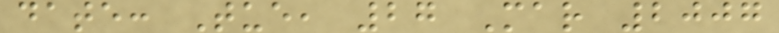date: Tue, 27 Mar 2007
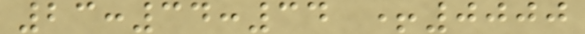23:34:34 +0000
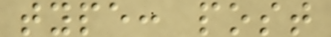type: post
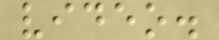video.
